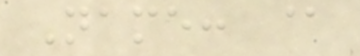Name: @
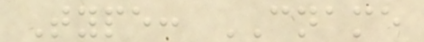Type: CNAME
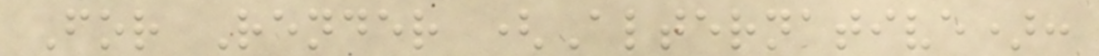For Render (Alternative):
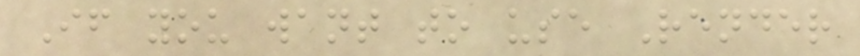If you want to use Render
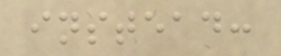instead:
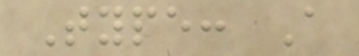Type: A
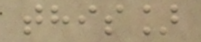this]
